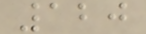120
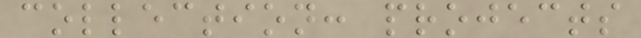collection: projects
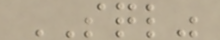SQL"
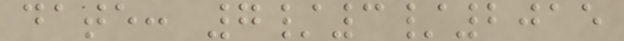date: 7/3/2015
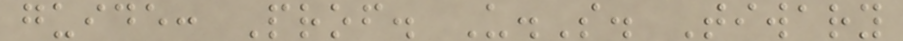guide: Prof. U.S. Tiwary
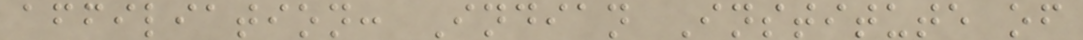affiliation: Indian Institute of
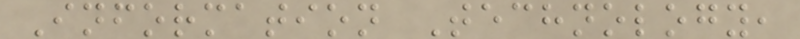Information Technology,
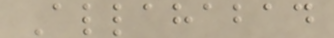Allahabad
